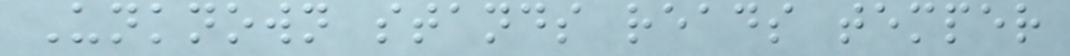Unknown stands reads temper
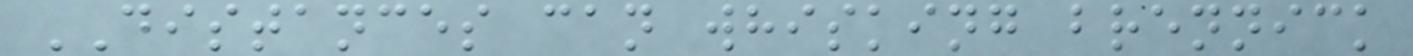DISTANCES can whisking brennick
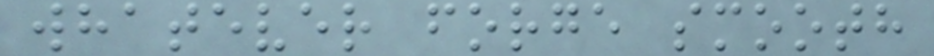whatever forge smooth
